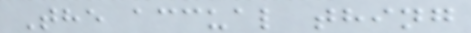The accual thing
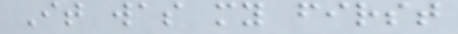It was my first
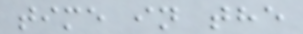time in the
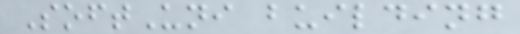SoftUni building
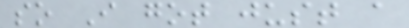so I got just a
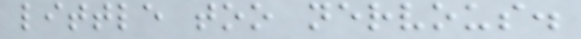little too nervous.
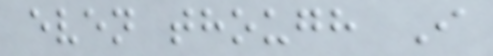even though I
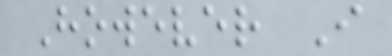However I
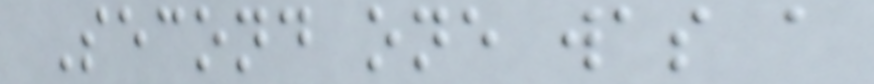Second one was a
